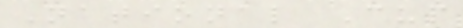National Cup
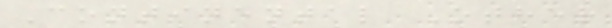Continental Other
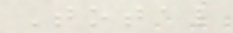Total
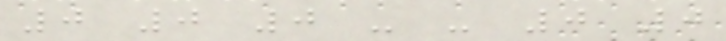0 0 0 - - 0 0
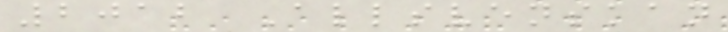2012 Allsvenskan
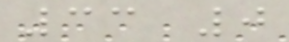33 0
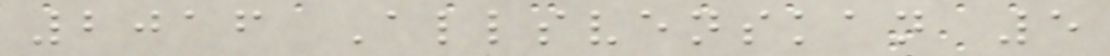2016 Allsvenskan 5
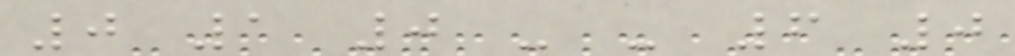0 1 0 - - 6 0
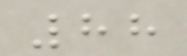88
